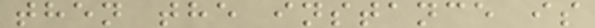then the instance is
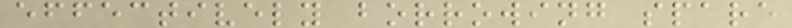effectively borrowing spare
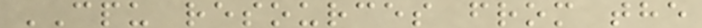CPU resources from the
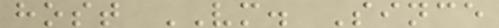host VM. Since
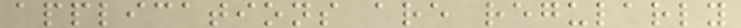applications are regularly
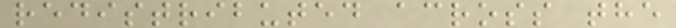redistributed across the
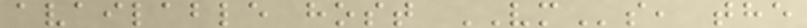available host VMs, the
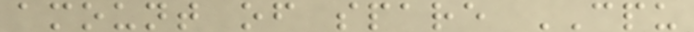amount of spare CPU
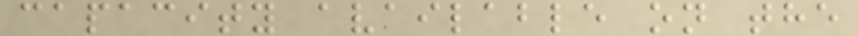capacity available on the
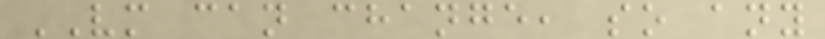VM can change, so any
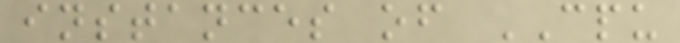instances of CPU
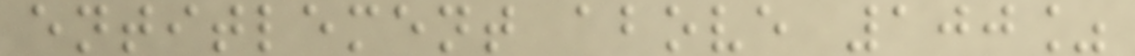entitlement above 100%
